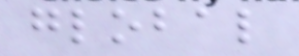global
